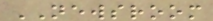NEWSROOM
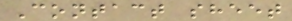Contact sheet
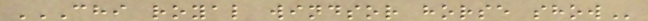CHI ROYAL WINDSOR HORSE SHOW
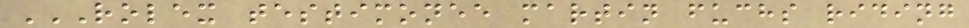ROLEX TESTIMONEE MARTIN FUCHS RIDING
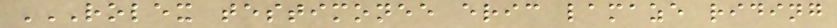ROLEX TESTIMONEE ERIC LAMAZE RIDING
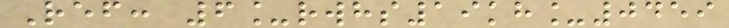Ref: 6_rwhs19kh_0459
